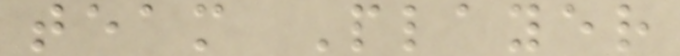team Player
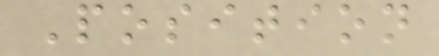Position
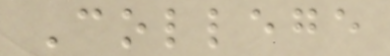College
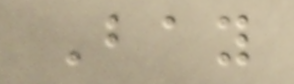Bay
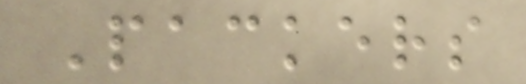Packers
